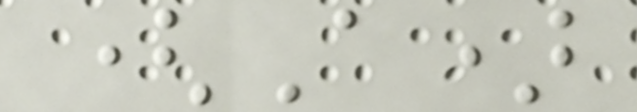(A)
